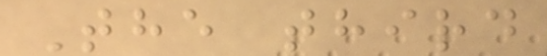The third
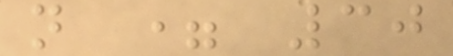n = 30
